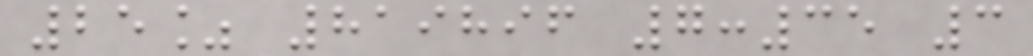25% 819896 7:35 3
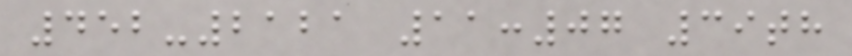452-2121 11:07 39th
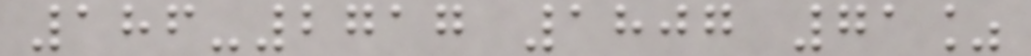186-2717 1807 71%
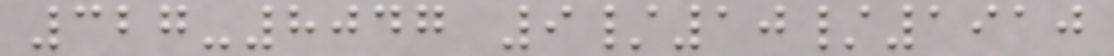327-8047 9/10/1910
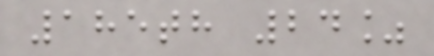185th 24%
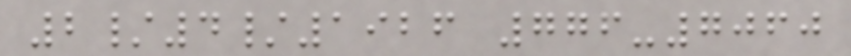2/4/1926 776-7060
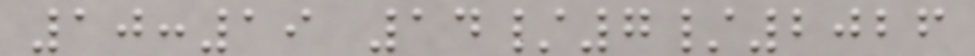10:19 14/7/2026
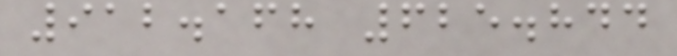912.168 625.844
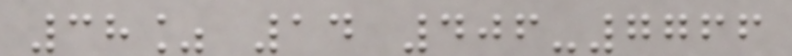38% 14 406-7766
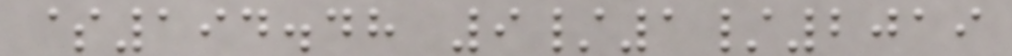$194.48 9/1/2019
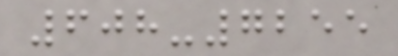608-7255
